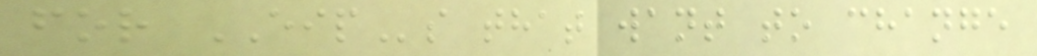for EIPs that want to change
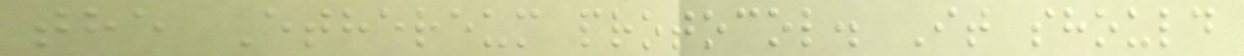the Ethereum protocol. It should
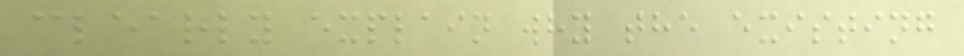clearly explain why the existing
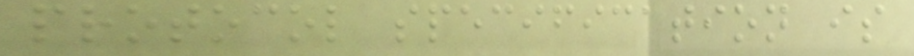protocol specification is
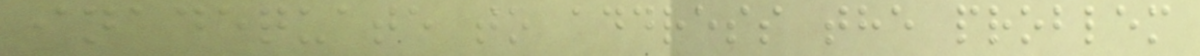inadequate to address the problem
